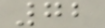72
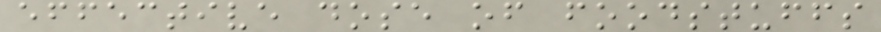effective dose of foodstuffs
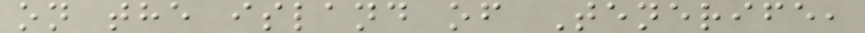on the island of Tenerife,
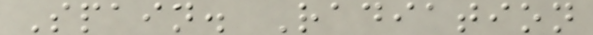Spain. Radiation
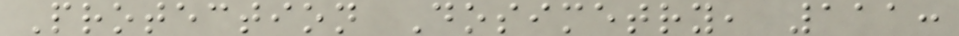Protection Dosimetry, 111:
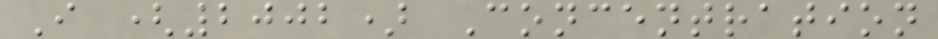I (2002) Concentration
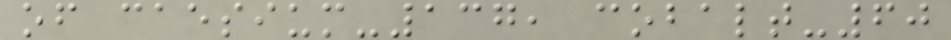of caesium-137, cobalt-60
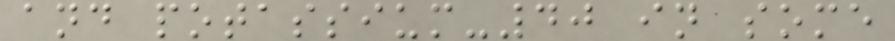and potassium-40 in some
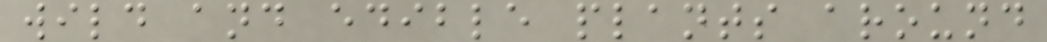wild and edible plants around
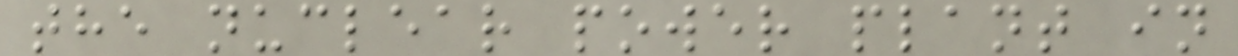the nuclear power plant in
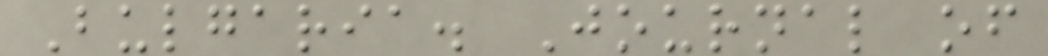Bulgaria. Journal of
